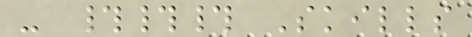- ### Skills
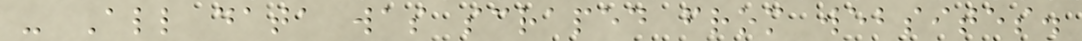- All data was scraped from websites.
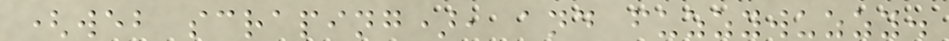(web scraping), and fuzzywuzzy.
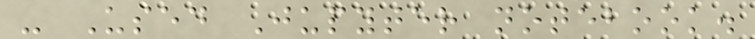- Used Jupyter notebook.
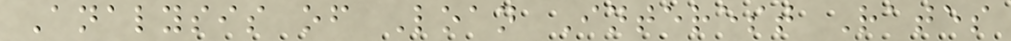Analysis of Loan Interest Rates
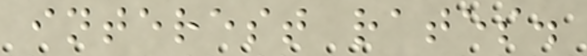interest rates.
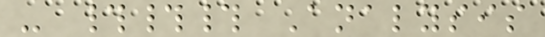- ### Analysis
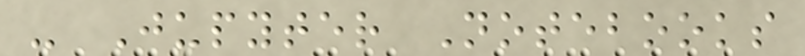- Jupyter Notebooks
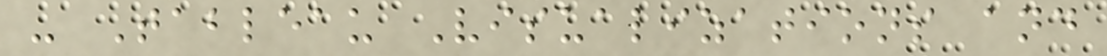- Tableau Visualizations and
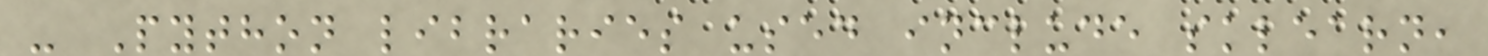- Python libraries used include sklearn,
